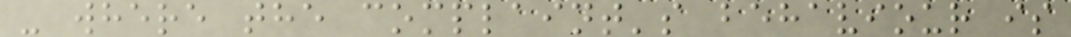- where the complaint's behaviour is
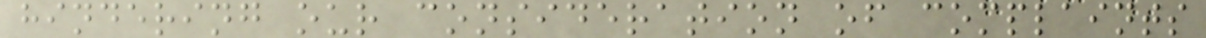hindering our consideration of complaints
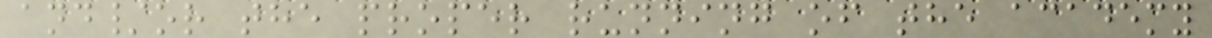and/or the proper running of the academy
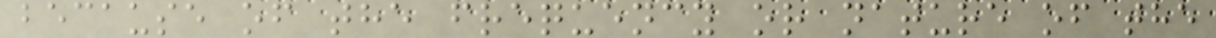because of the frequency or nature of the
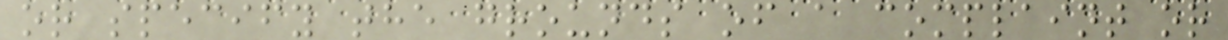or specify the grounds of a complaint or
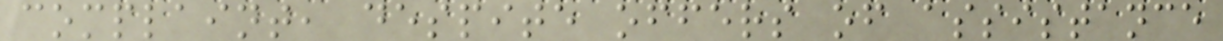complaint, despite offers of assistance
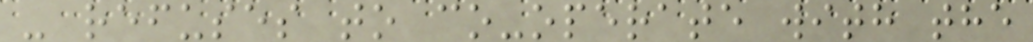- refuses to co-operate with the
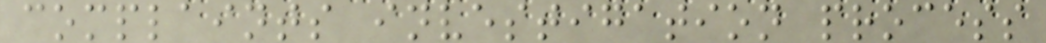complaints investigation process
